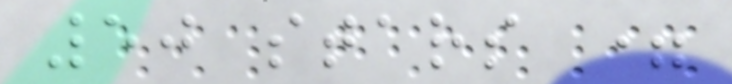50 stars =
